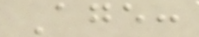Age:
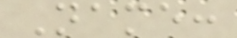Name:
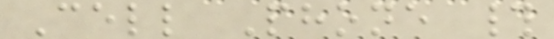Cell Phone #
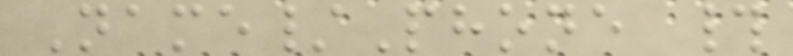Name/Phone #
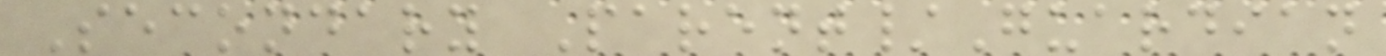Secondary Parent/Guardian
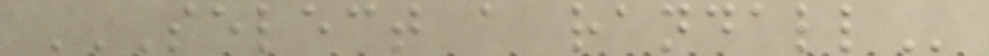SELECT A RANDALL
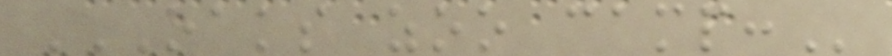OAKS ZOO CAMP:
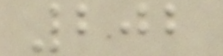202
